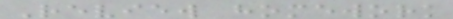Review homework
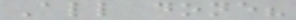All done?
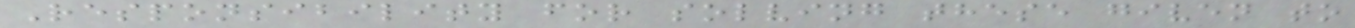Responsibility for solving these given to
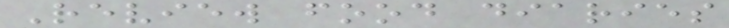Review food diaries
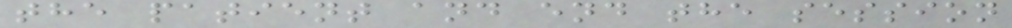the patient and end the session
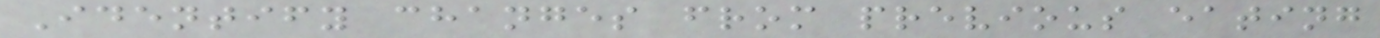Identify changes from previous eating
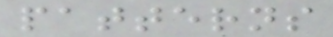patterns
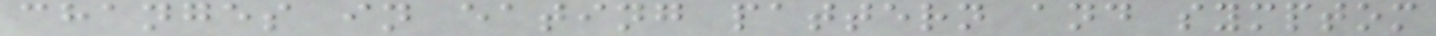changes in eating pattern and symptom
